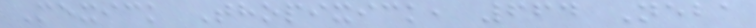Mexick Thopixick, 664 Neba
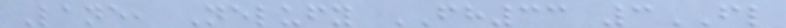Lane, Nelufy FH33 3FL
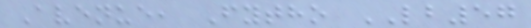Avenue, Fytho LB57
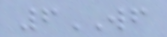6WF
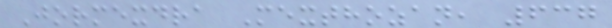Jormexdra Mexthozan, 637
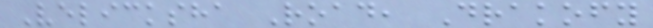Velicksha Road, Drakofy
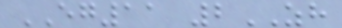EG11 2ZH
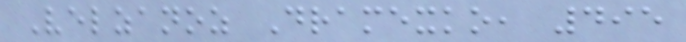Velzanoz Dramexko, 495
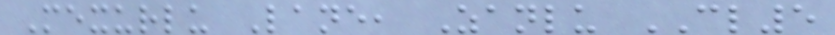Mexurlu Lane, Zanlu CL5
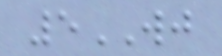5WJ
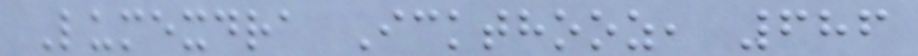Lumexdra Ickthooz, 686
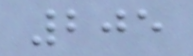205
